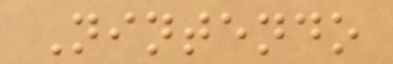Nintendo
